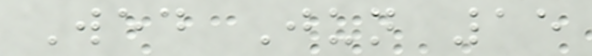Wed Jun 15
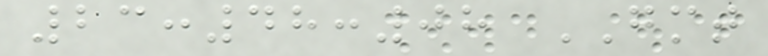23:48:08 GMT
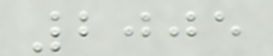2005
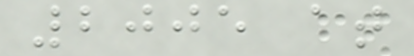2005 at
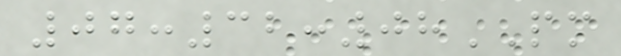07:32:08PM
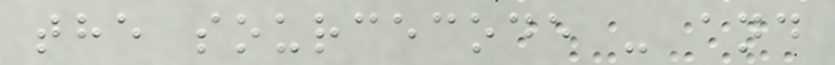the sourcecode - and
